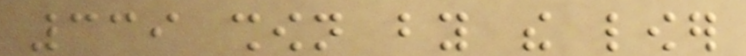339 shown by the lower
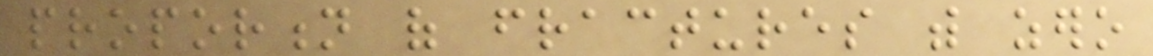proportion of fractures with zero
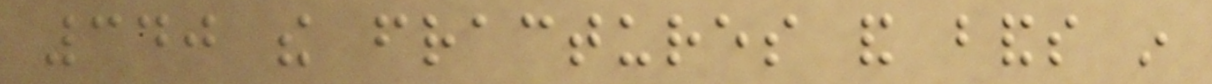340 the fractures and bands in
